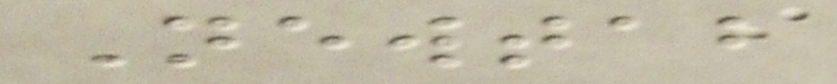Newtab
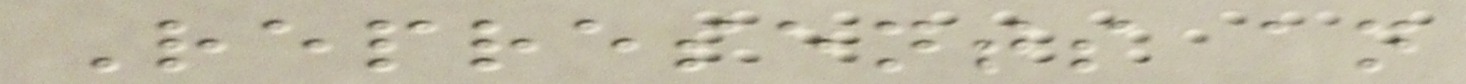Represents an
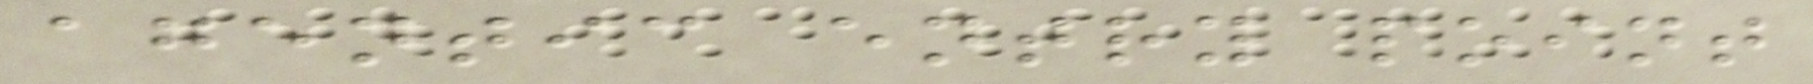agentic entry point
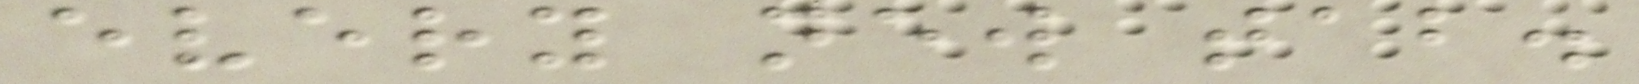every new tab.
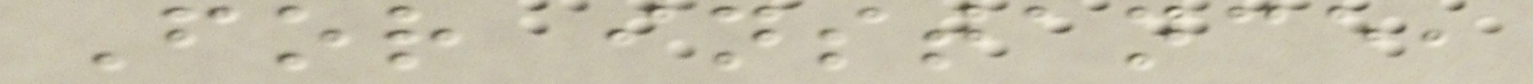For instance,
